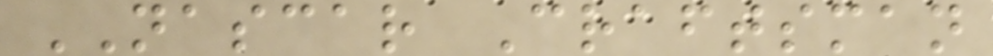NASCAR Craftsman
